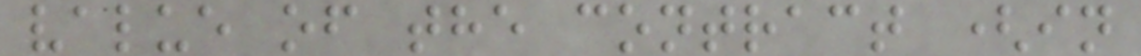value of the contract (in
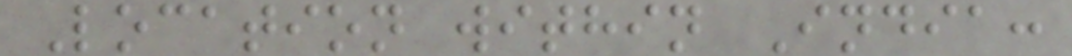Location within India:
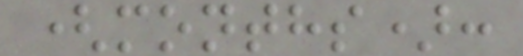(months):
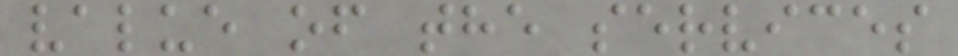value of the services
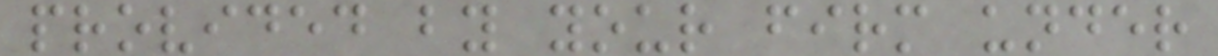provided by your firm under
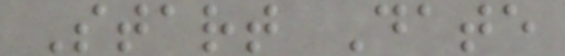Start Date
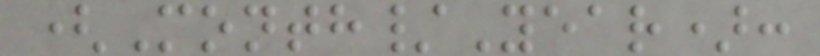(Month/Year):
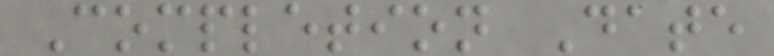Completion Date
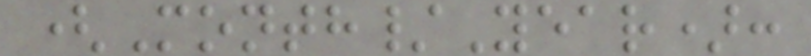(Month/Year):
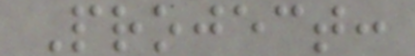Project:
